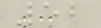52
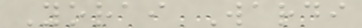Yorai Wardi
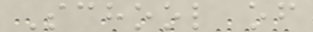School of
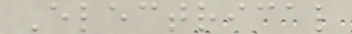Electrical
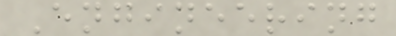Engineering
